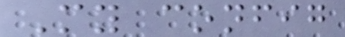My config
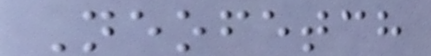Neofetch
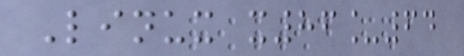Linux x86_64
